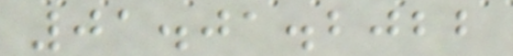01.01.2022
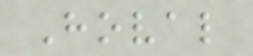Hoval
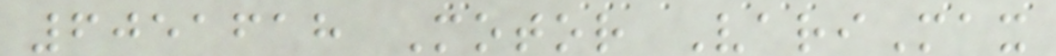6051618 Motor VariMax
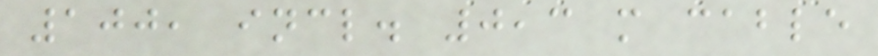100, incl. 0,3 m cable
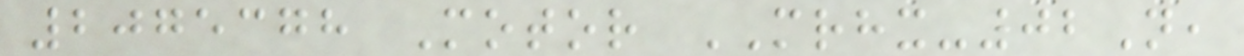2075378 Motor MRHX-02N,
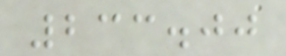233.00
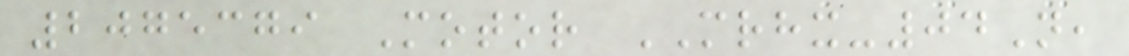2075379 Motor MRHX-04N,
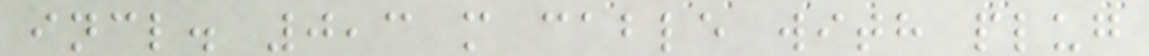incl. 0,3 m cable with plug
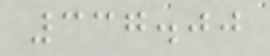337.00
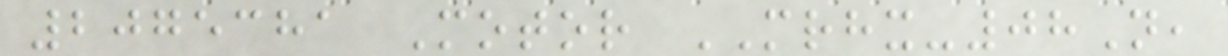2075381 Motor MRHX-08N,
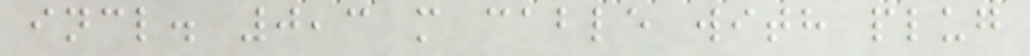incl. 0,3 m cable with plug
